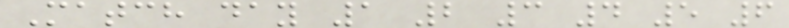Match day 1 2 3 4 5 6
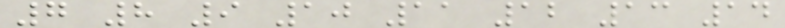7 8 9 10 11 12 13 14
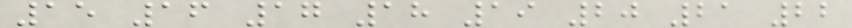15 16 17 18 19 20 21 22
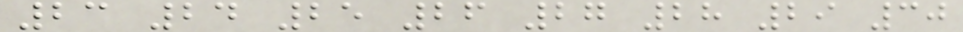23 24 25 26 27 28 29 30
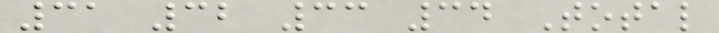31 32 33 34 Total
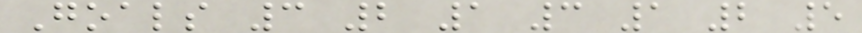Goals 3 2 1 3 1 2 5
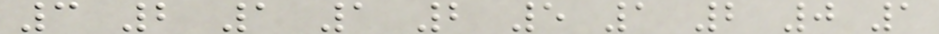3 2 1 1 2 5 1 2 0 1
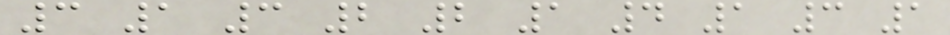3 1 3 2 2 1 4 1 3 1
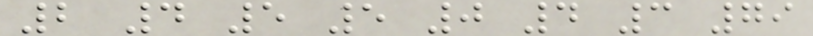2 4 5 5 0 4 3 79
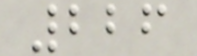226
